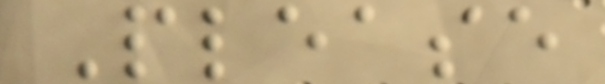Please
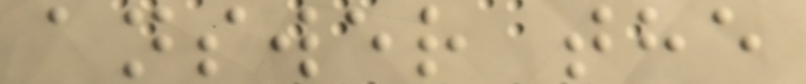answer the
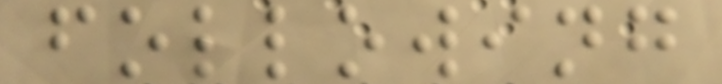following
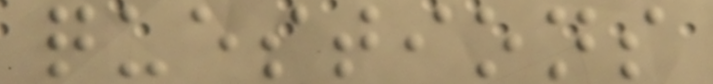questions
